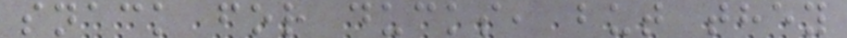snack for ducks, but they
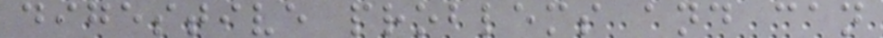digestive problems and can
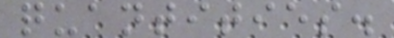quantities.
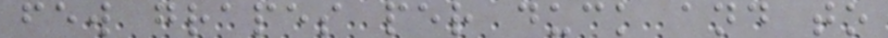few grapes per duck and to
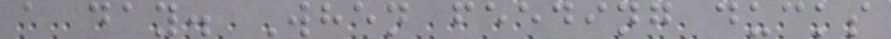a day. When feeding ducks
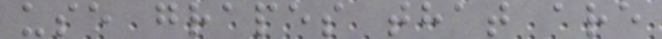use grapes that are
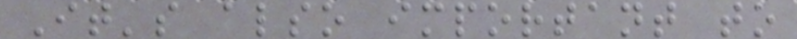It's also important to
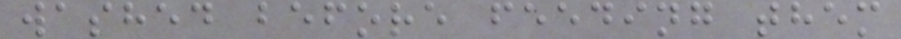washed before feeding them
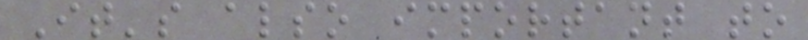It's also important to
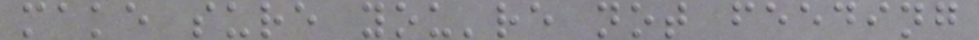make sure you're not feeding
